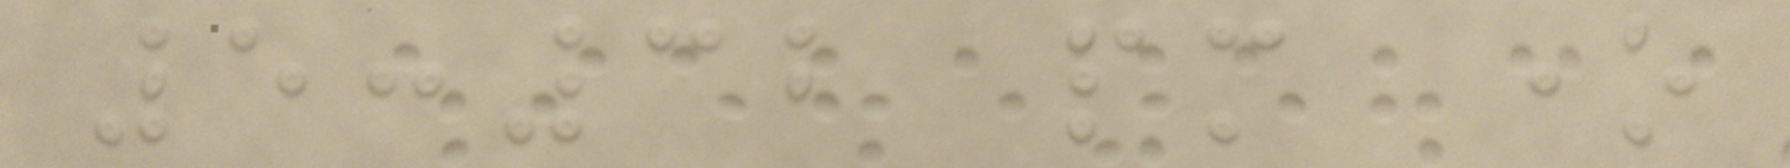5:32 pm one
